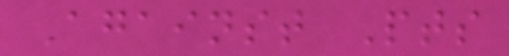Against Pts
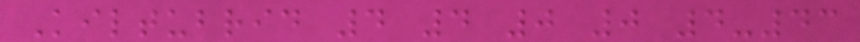Kiltubrid 4 4 0 0 4-43
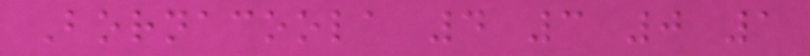Bornacoola 4 3 0 1
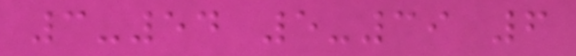3-54 5-39 6
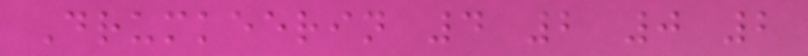Drumkeerin 4 2 0 2
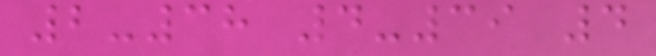2-38 4-39 4
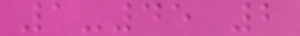1-45 2
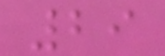29
